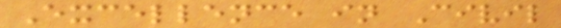Excellence in Civil
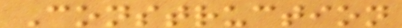Construction
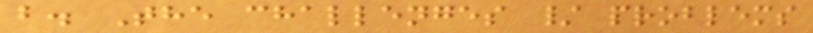b. The challenges / problems
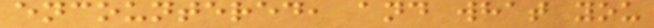encountered, and what you
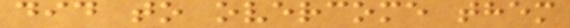did to overcome them
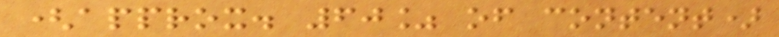(approx. 60% of content)
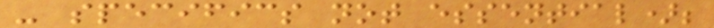- specifics not essential);
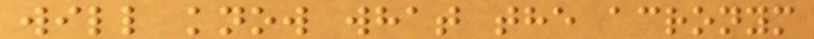will know what the acronym
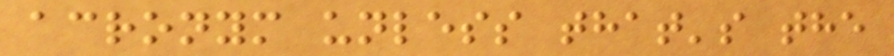acronym unless that's the
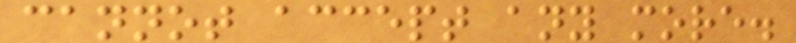cannot accept any more.
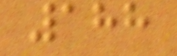188
